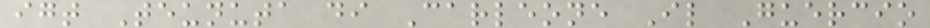igt Teunuta di Carleone Il Guercio
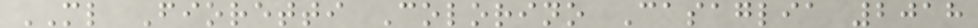ML Fioretti Colorino Casaglia 2018
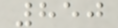850
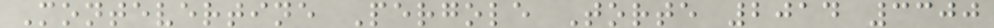Montevertine Pergole Torte 2014 3300
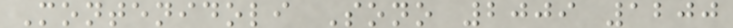Montenidoli Sono 2009 1200
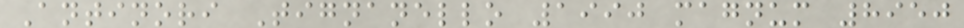Antinori Tignanello 1990 magnum 8950
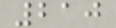210
